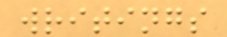writings
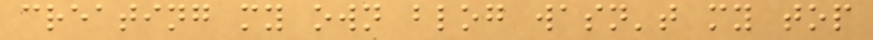creating my own blog wasn't my top
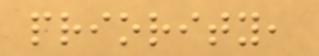priority,
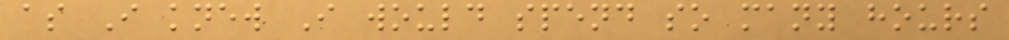as I knew I would spend so many hours
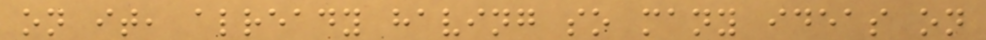on it, already having so many ideas on
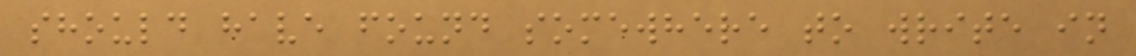should have found somewhere to write in
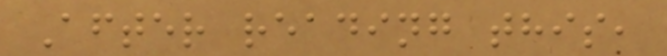After reading this,
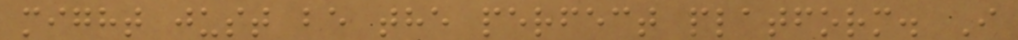might just be the perfect platform. I
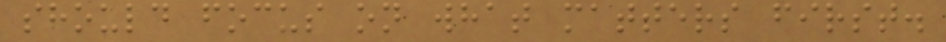should focus on what matters first.
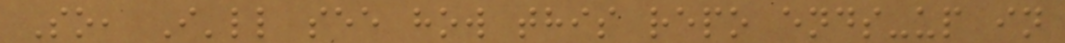So, I'll see how this repo ends-up in
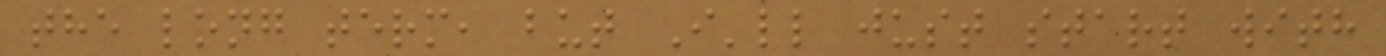the long term, but I'll just start with
